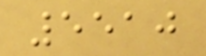5510
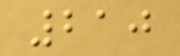210
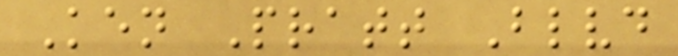Ken Pratt Blvd
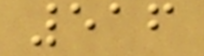516
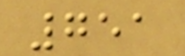751
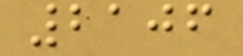2106
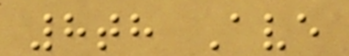8th Ave
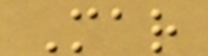Mar
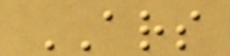ARS
